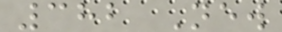382 New
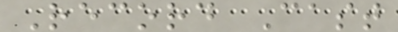Record Cast
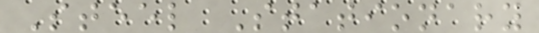Steel Stationary
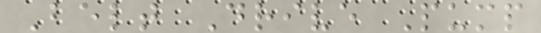Belt Drive Pump
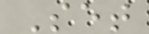Set
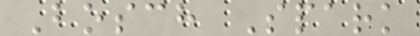Bosch Spark
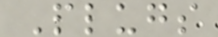Plugs
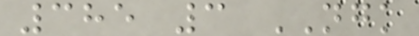385 3 NGK
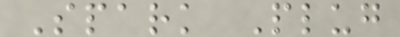Spark Plug
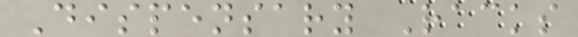Dispensary Racks
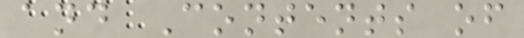and Contents of
